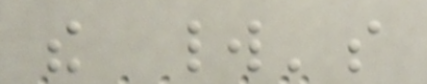the world's
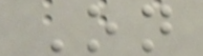On
